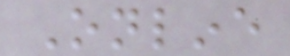Online
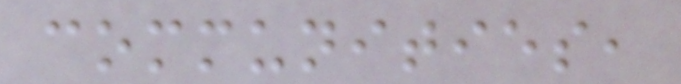communities,
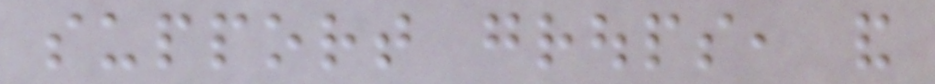support groups, and
